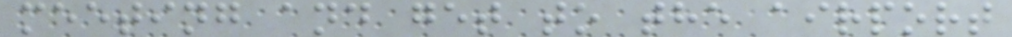meeting and get to the airport
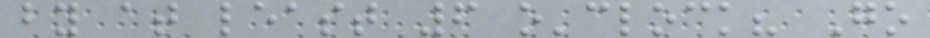by at least 6 o'clock? Go
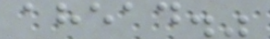ahead."
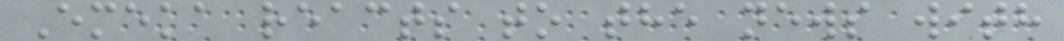Emeka reacts to the news with
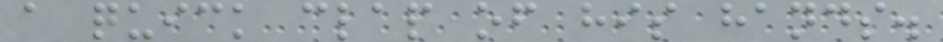a quick clap of his hands.
